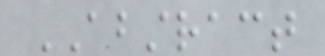ABSTRACT
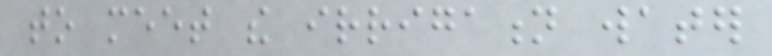to meet the irrigation water
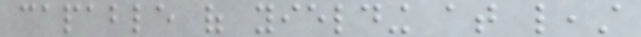capable of yielding at least
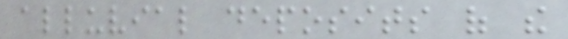alluvial deposits of the
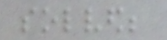solved;
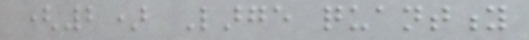(2) Large quantity
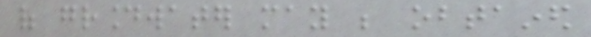of groundwater may be obtained
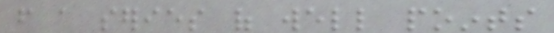from a series of well points
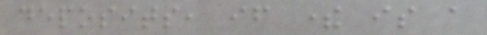deposits, if there is a
